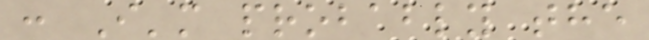: I'm probably the
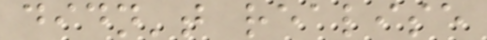didn't realise
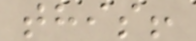this!
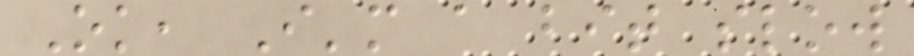Ok, I'm a bit slow
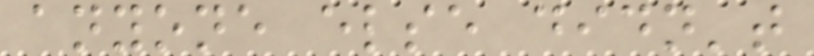anyone else didn't
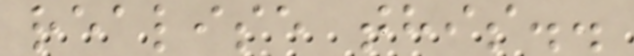realise this..
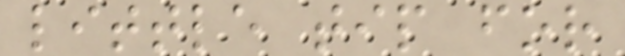little tip for
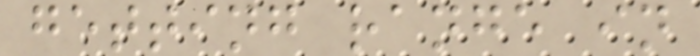getting range in
